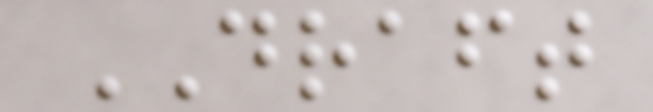DRAFT
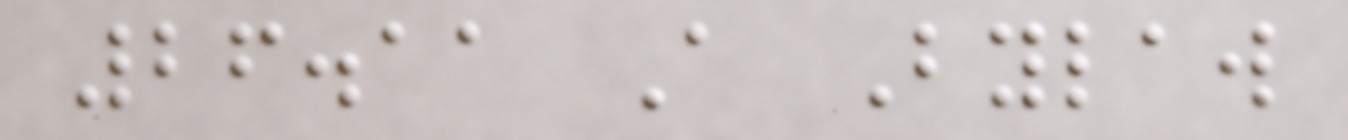26.11 A Bylaw
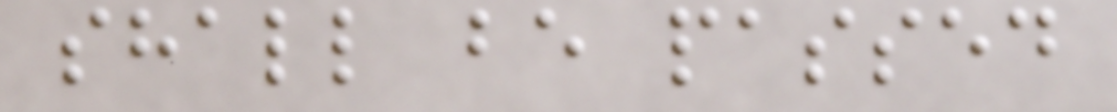shall be passed
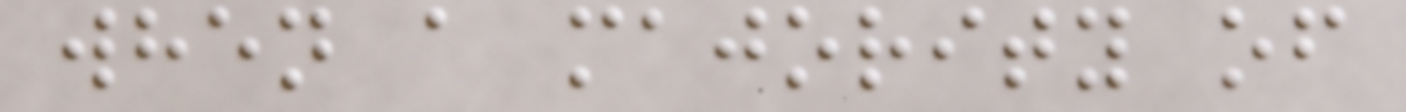when a majority of
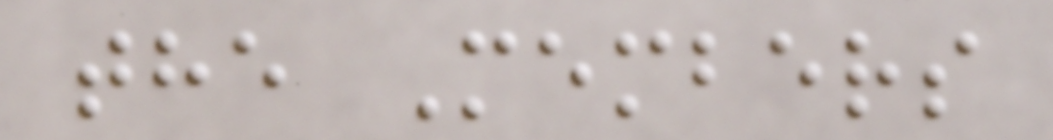the Members
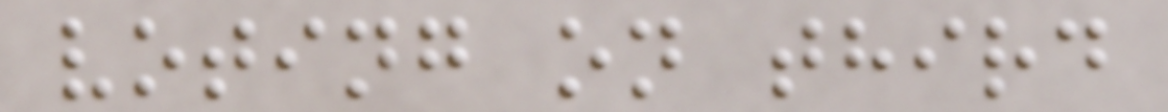voting on third
